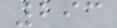293
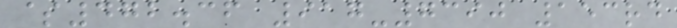$472.36 917-7390 153rd
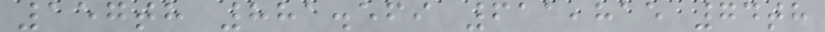157th 881.569 611,815 74th
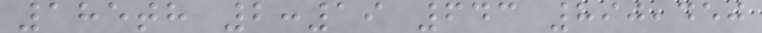185th 2:19 643 890,450
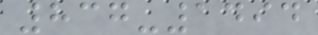837-1494
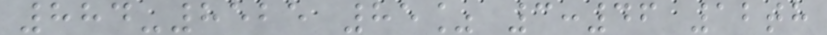884-8525 85% 3:46 12th
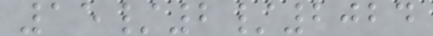15/2/2024
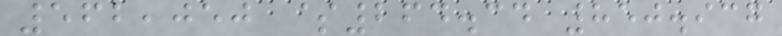562,050 $264.34 850.937
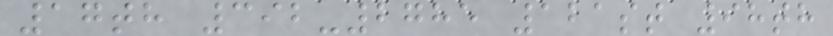17th 392-2785 121st 98th
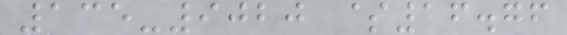135-9020 $16.76
